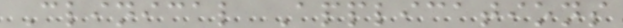Clinical Applications
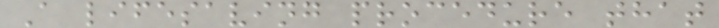A lifesaving procedure that
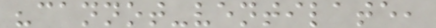"cannot-ventilate,
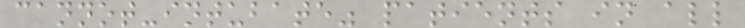cannot-intubate" patients in all
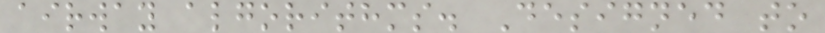airway algorithms. Designed to
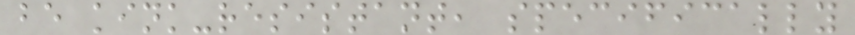be kink-resistant, specifically
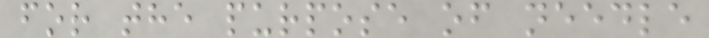for the purpose of needle
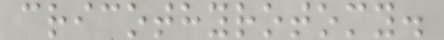cricothyrotomy.
